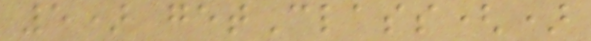5) getClass()
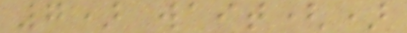7) wait()
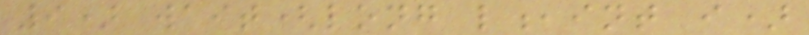9) wait(long l,int i)
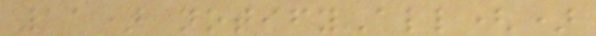11) notifyAll()
